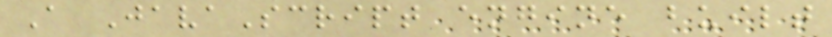A JavaScript engine built
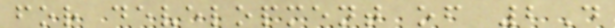for development of 2D
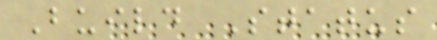Build Status
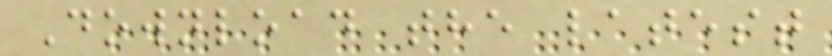Download the latest
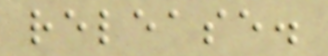release.
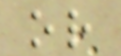or
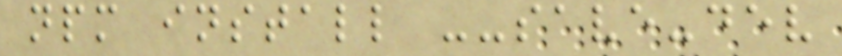npm install --save-dev
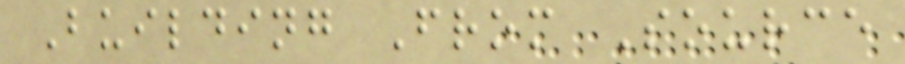Building From Source
